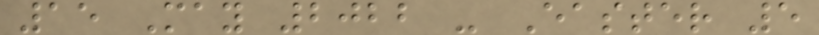15 May 2022 - Easter 5
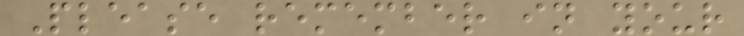Please remember in your
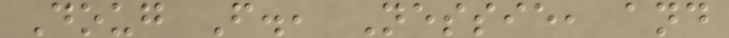Doug F., Nessie, and
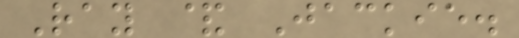Ray & Jackie.
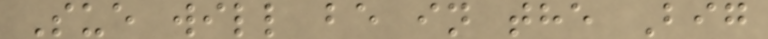Sue will be in the Big
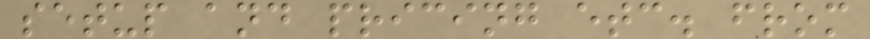setup and pricing etc. from
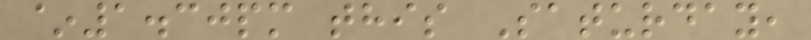~1.30pm this Saturday,
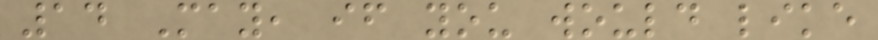14 May, if you would like
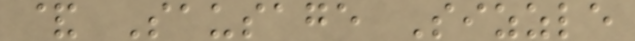& Sausage Sizzle
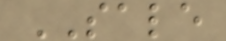SALE
